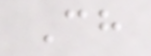Ch
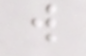w
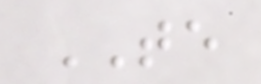TE
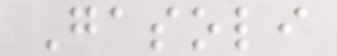Gasoli
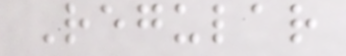Regular
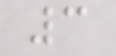3
